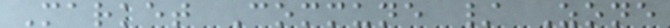Market Commune / Zone
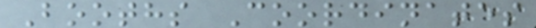Booths Coordinates
